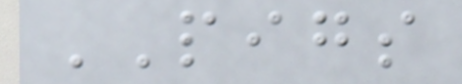PIGS
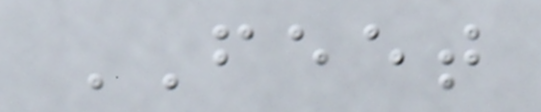FEET
